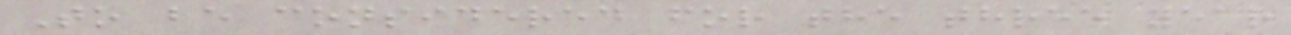To be considered for the three year
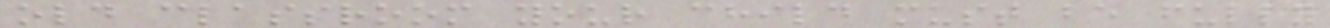old classroom your child must be fully
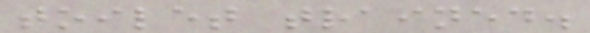toilet trained.
